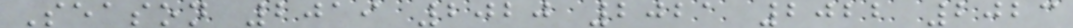Season 2019 2020 2021 2022 2023
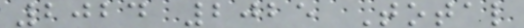2024 2025 Total
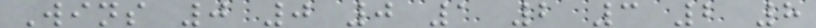Wins 0 0 0 1 2 3 2 8
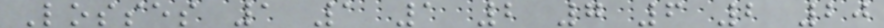Losses 1 1 1 2 7 6 2 20
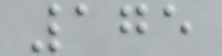175
